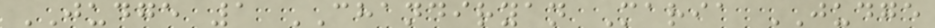JUDGE 1 CHANDIRYAN Maria JUDGE
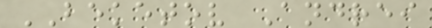BEKETOV Andrei
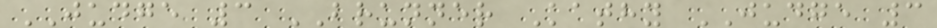JUDGE 3 BRUNNER Kathy JUDGE 3
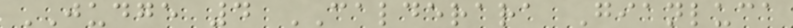JUDGE 4 CALDERARA Gianluca
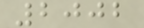2002
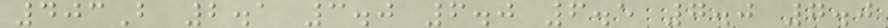403B 2.1 3.0 6.0 6.5 7.0 7.0
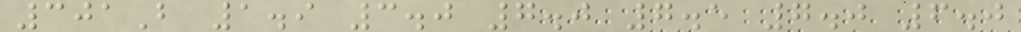301B 1.9 3.0 7.0 7.5 7.0 6.0
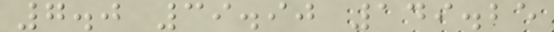7.0 39.90 149.25
